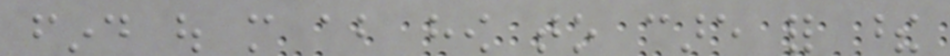find out more about how to care for these
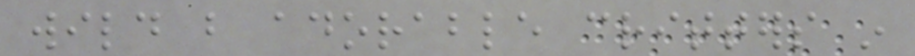wild but adorable critters in
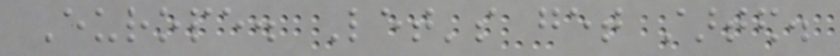Europe. Let's get started.
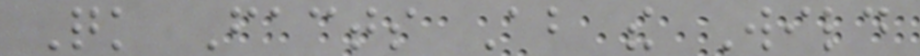Quick Facts About the Wild
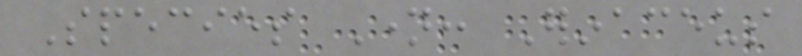Species Name: Erinaceus
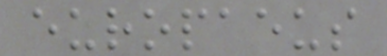europaeus
